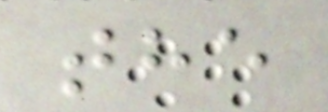the
